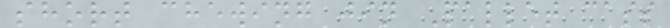short chewing jin Pallet cass
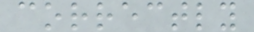correctly
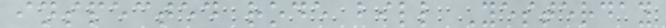inspected rode bill Yesterday
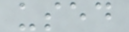used
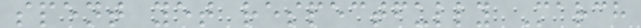spent yet respectfully March
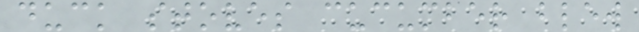duck stoves cucumber blew
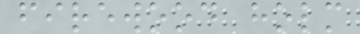firewood holm
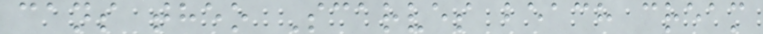cans theo Scarves beach cream
